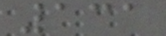131
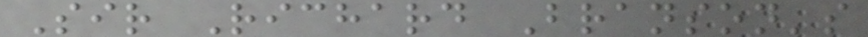Sir Richard Branson's
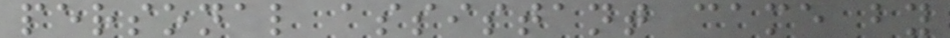personal assistant came by
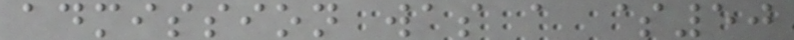admission was a $50
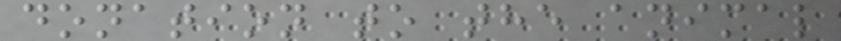donation to the animal
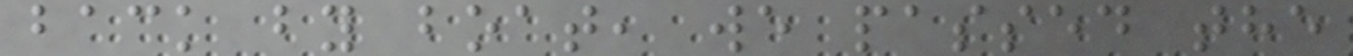back by boat, we passed the
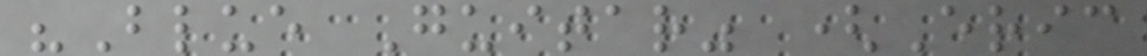"Blue Guitar" (Eric
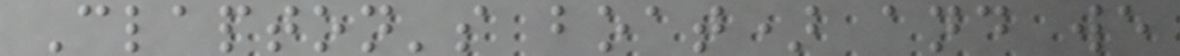Clapton's boat) and we
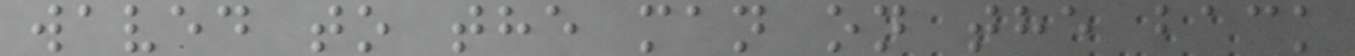waved to the man on the back
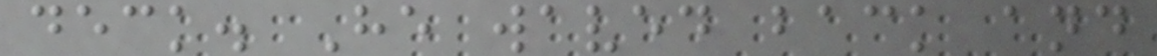deck. He waved back and
